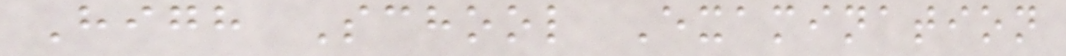High School Examination
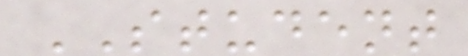STUDENT
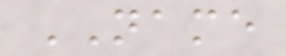NAME
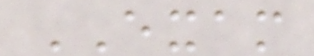EXAM
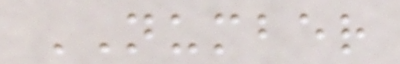NUMBER
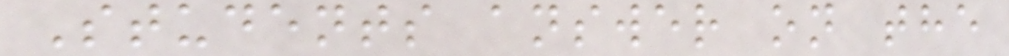Students answer on the
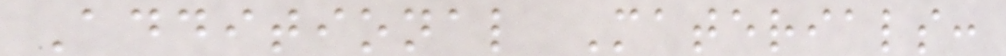Additional Materials:
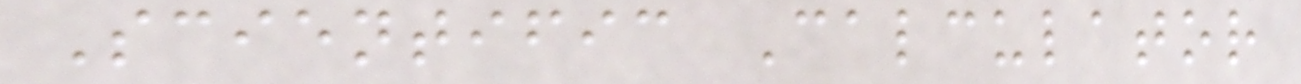Scientific Calculator
